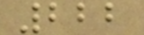222
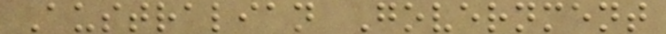Australian Government
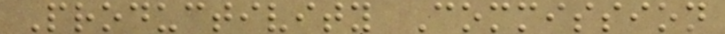Productivity Commission
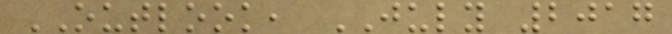OUTLOOK, JULY 2017
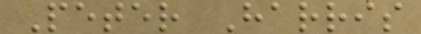Peter Harris
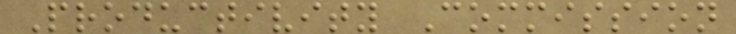Productivity Commission
